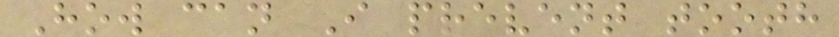How can I prevent tooth
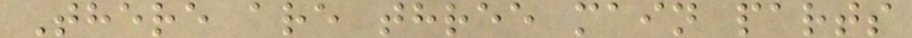There are three main parts
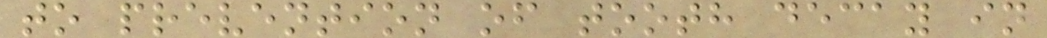to prevention of tooth decay in
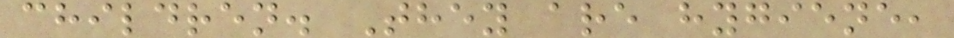children. They are hygiene,
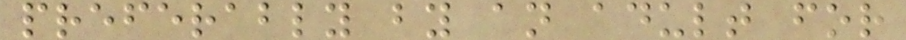preferably by an adult for
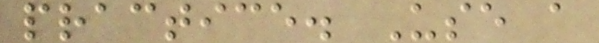practice. Use a
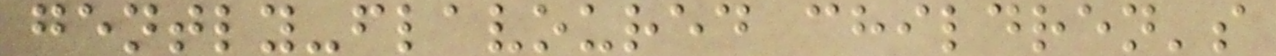gently-flavoured children's
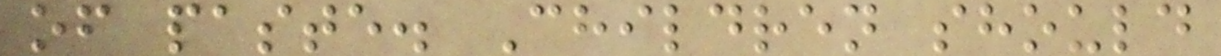of paste. Children should
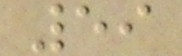59
